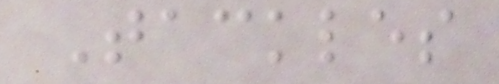Tackles
